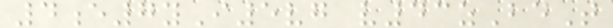4e7yI5vg v43zBdT
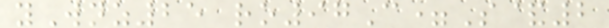yWnz25 ro97C=S&2
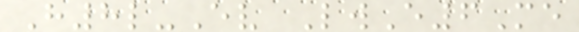H8l-Ev LwE6Me
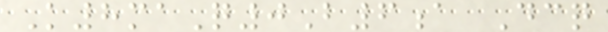K8maQ0B6a Dcq
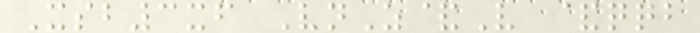Xsb3xf VnZ&V &qqb
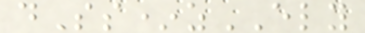dSs*zELY
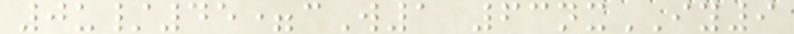0u/45=cW1 63nxIY9
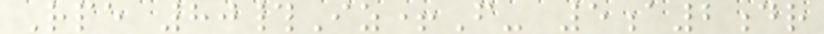Rpe 80#Iz+F- 5a2dr
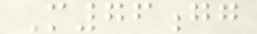M76gg
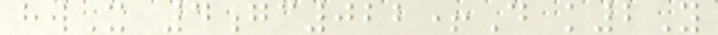hwX 4gc022+D k2Y
